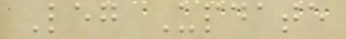Leg Update
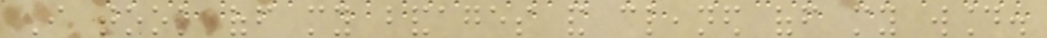I took off my bandages and cleaned off my wound.
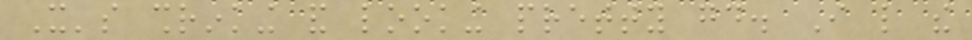It's shrinking and looking pretty good. I like the
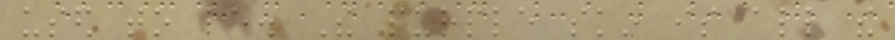used to be. The purple skin is all the
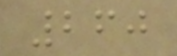260
